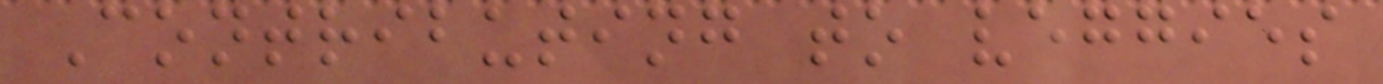Contributing to veggies
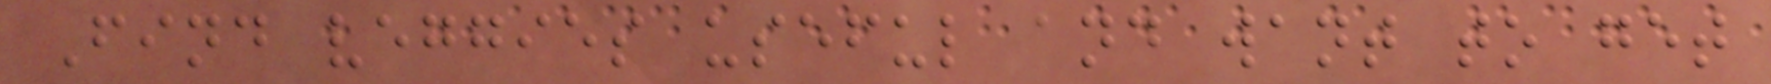Find veggies useful and want to get
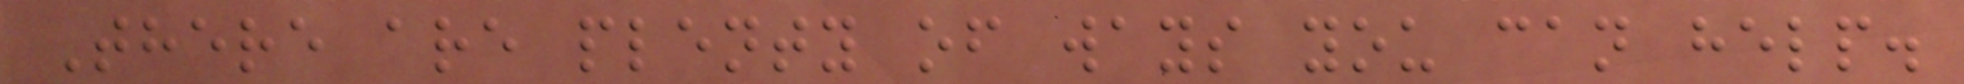There are plenty of ways you can help.
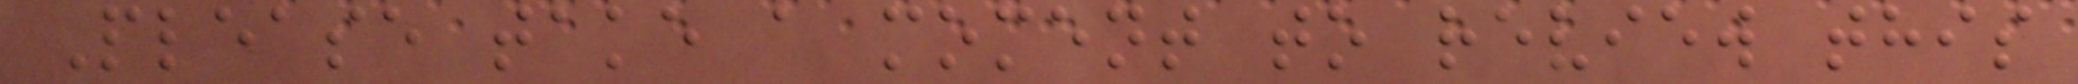Please take a moment to review this
